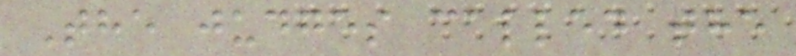The judges called the
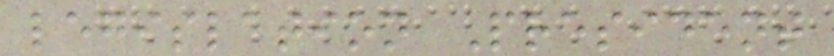legislation President
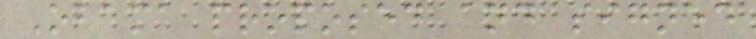Obama proposed and signed
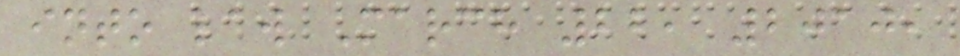into law March 22, 2010,
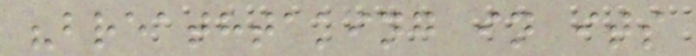"breathtaking in its
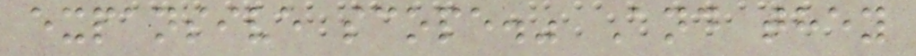expansive scope." And they
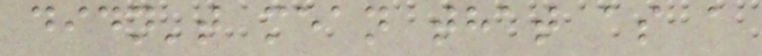didn't mean that as a
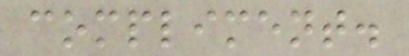compliment.
